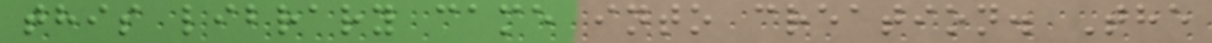this library came into creation. The
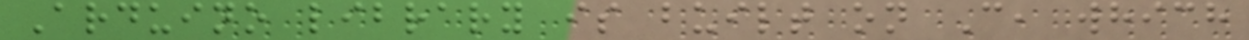Arduino library is built on C, which
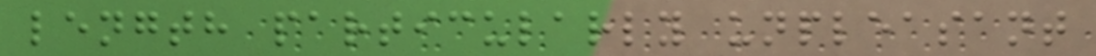length particularly unpleasant
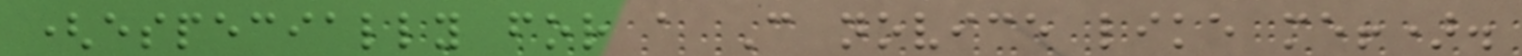(especially for a C novice like me!).
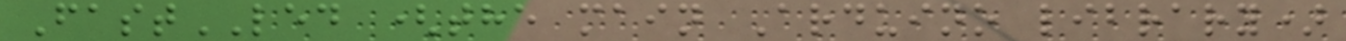FastLED (the main Arduino library)
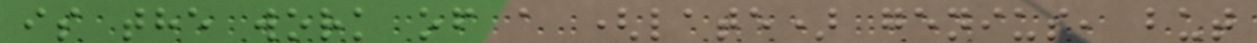is the work of a (late) genius, but
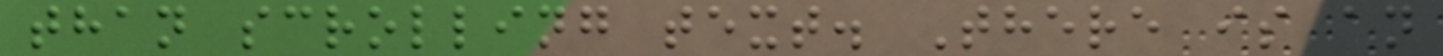than scrolling text. There is an
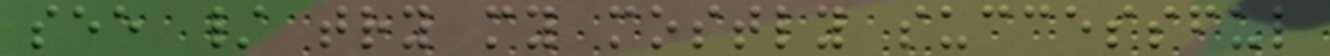see / try my mostly successful
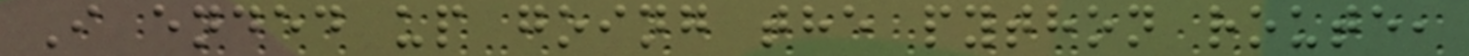I ended up going the python route,
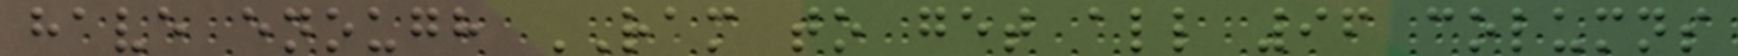have enough RAM to get all 96 columns
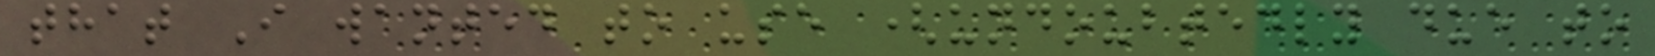that I wanted to use (undoubtedly due to
